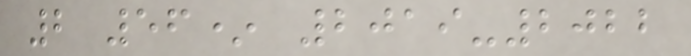2 56* 2019-2022
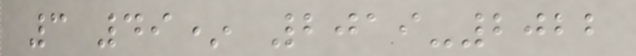3 49* 2019-2022
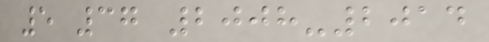5 37 2008-2014
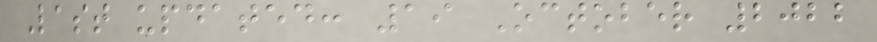Last updated: 19 October 2022
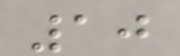10
